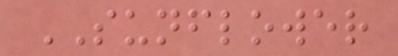SUNFLOWER
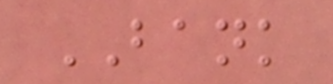BANK
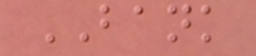BANK
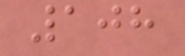108
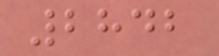2842
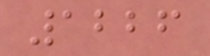1226
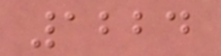1224
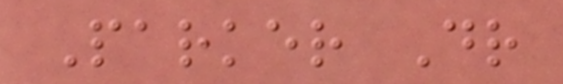Parker Dr
